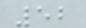52
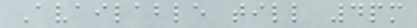Available till 4pm
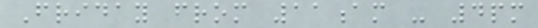Friday from 11am - 4pm
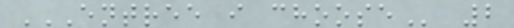ENTREE I CHOOSE 2
